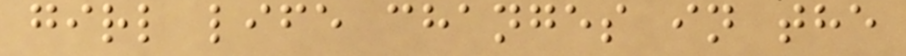girl life changes in the
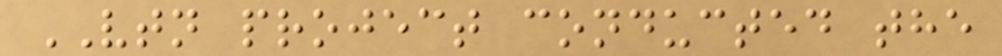VTN project conducted the
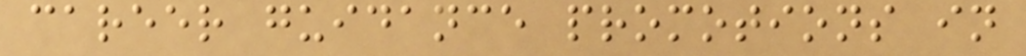career guidance promotions in
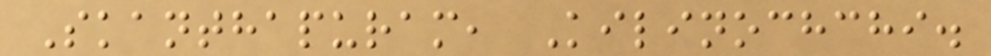Skanthapuram, Kilinochchi.
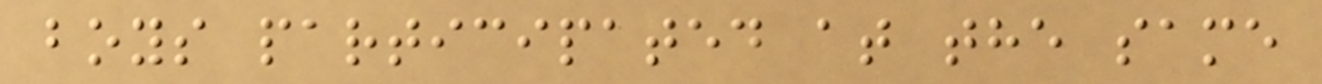boys participated at the same
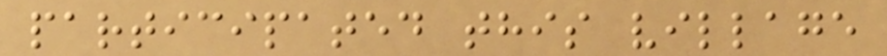participated this village
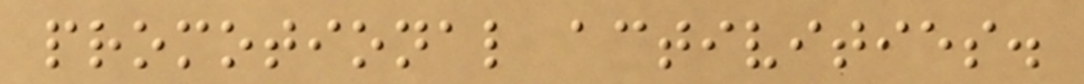promotional activities.
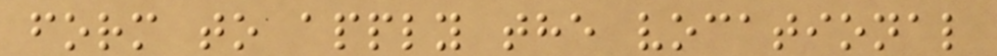form to apply the vocational
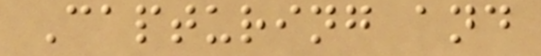Capturing and
